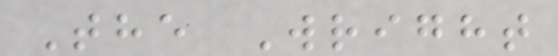The Wright
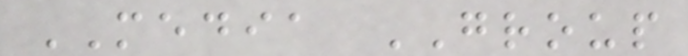MEDIA GROUP
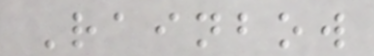Rainbow
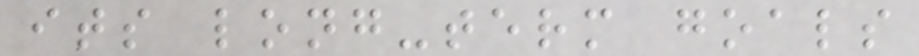its long-term goals
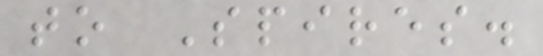to Spires.
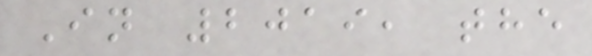In 2019, the
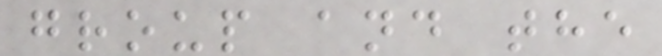group and the
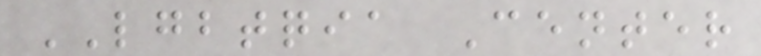LGBTQIA Center
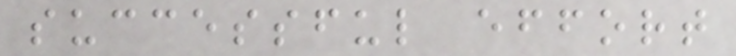successful effort
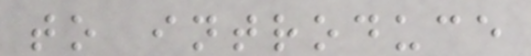to introduce
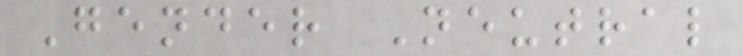Gender Neutral
